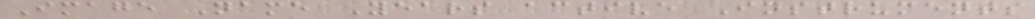Image Name Years active Instruments
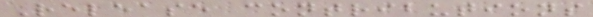Release contributions
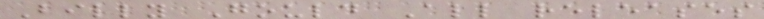Billy Gould All releases
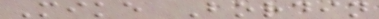Mike Bordin
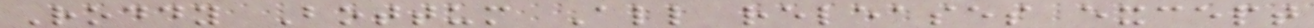Roddy Bottum All releases except
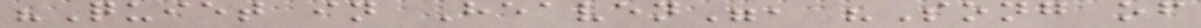"Quiet in Heaven", "Song of
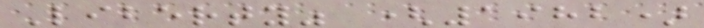Liberty" (1982)
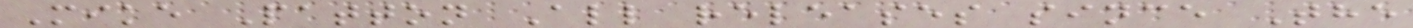Mike Patton All releases since The
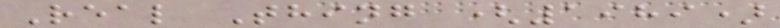Real Thing (1989)
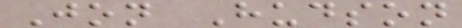Jon Hudson
